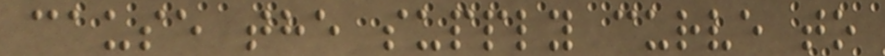cause the supply curve to
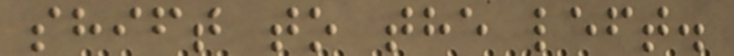shift to the left.
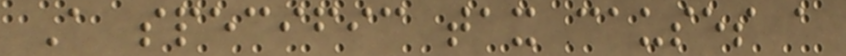A specific tax causes a
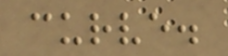curve.
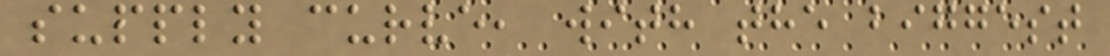supply curve, with the biggest
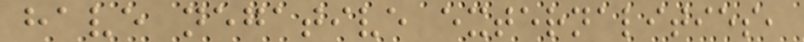have negative externalities,
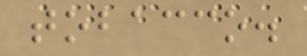tobacco.
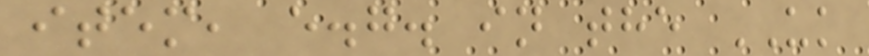item, e.g. in the UK
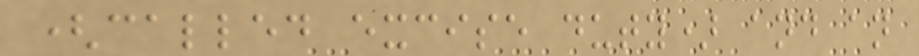(called excise duty) and an
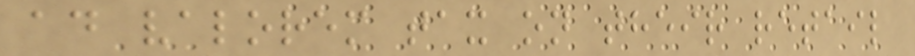ad valorem tax on their retail
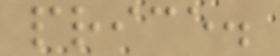price.
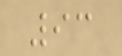93
